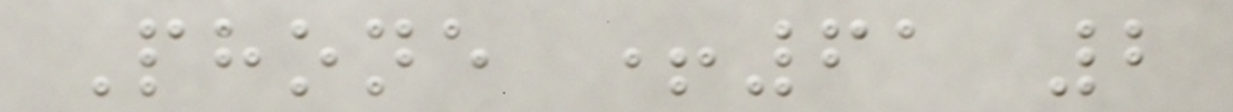Phone +61 2
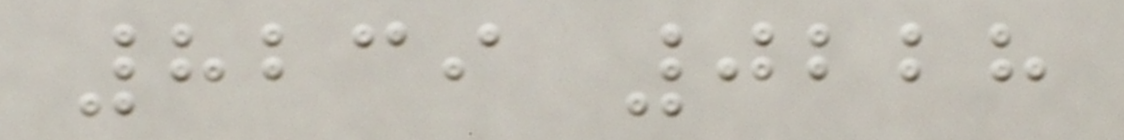8239 0228
